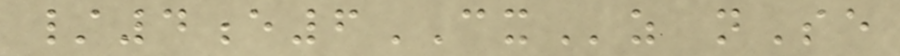/4e6CXz nSe
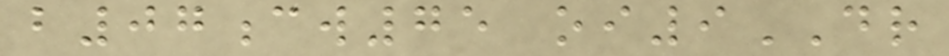b07cw75 oi9DR
